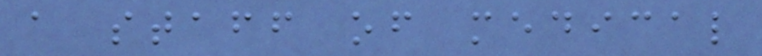a staff of medical
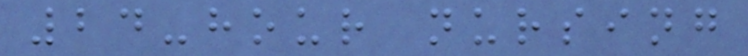24-hour nursing
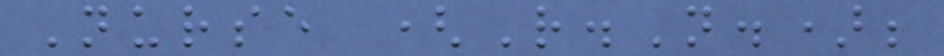Nurse (R.N.);
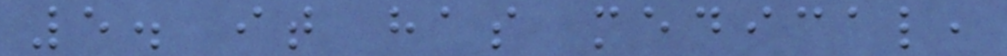5. it has medical,
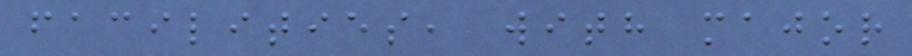facilities, with major
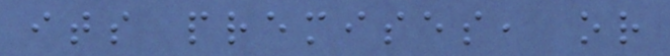its premises, or
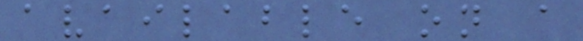available on a
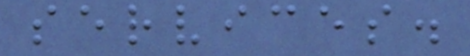services.
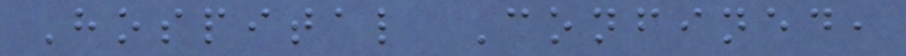Hospital Confined,
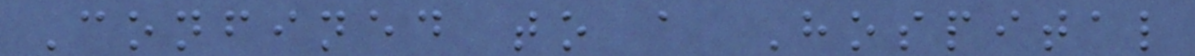Confined to a Hospital
